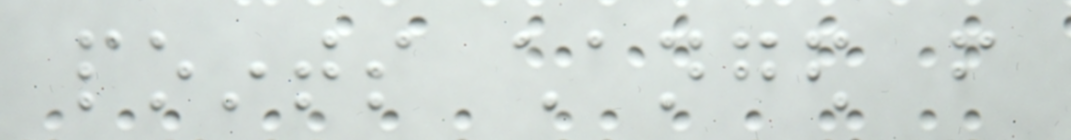points changed from
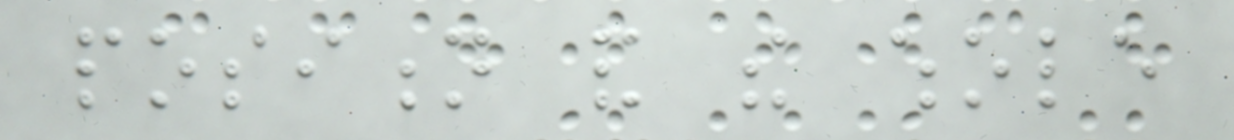position and the whole
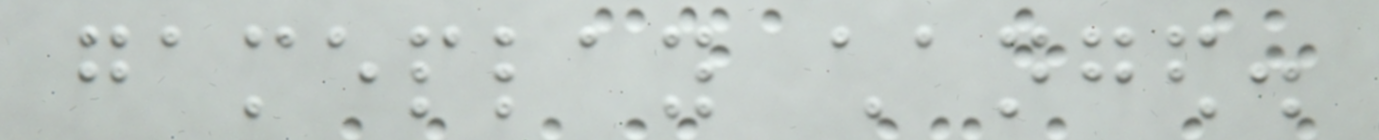gameplay changed.
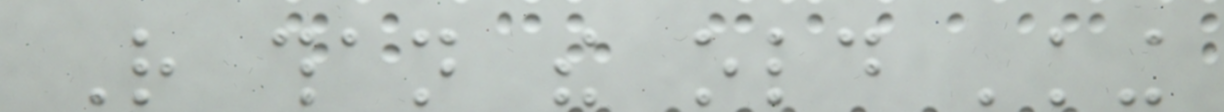Rather than the old 'king
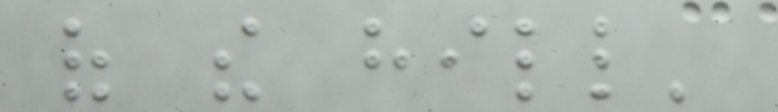of the hill'
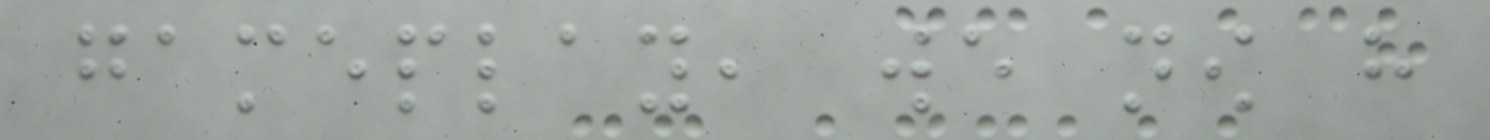gameplay, we now have
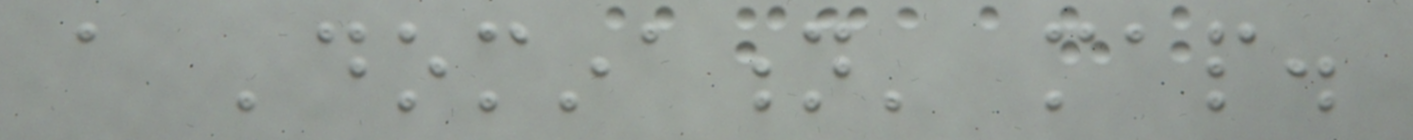a 'domination' map.
